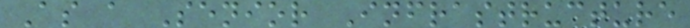As a Senior Infrastructure
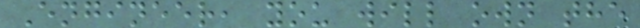Engineer, you will own the
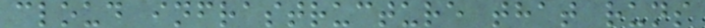cloud infrastructure that runs
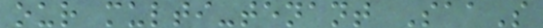our multi-tenant SaaS
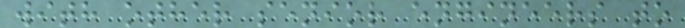with other senior engineers to
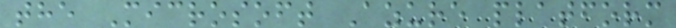the Microsoft Azure platform
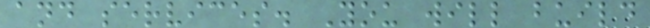and services. You will build
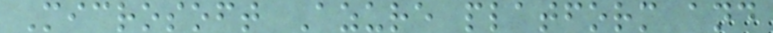Microsoft Azure platform and
